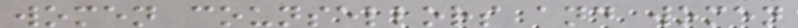women counsellors and women
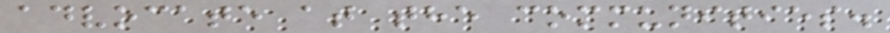advocate at the communities.
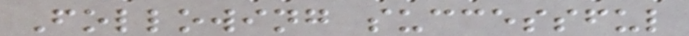Following successful
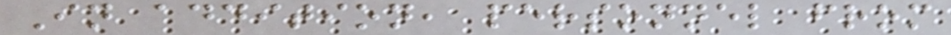In addition, personnel from
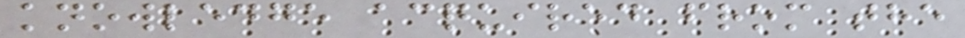knowledge acquired from the
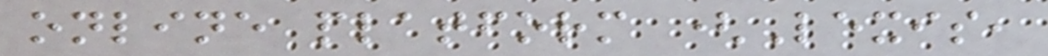online platform (Lexis,
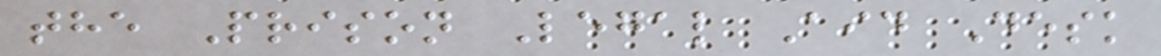the Prison Legal Aid Desk
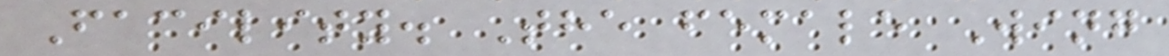Facility. The female Wing
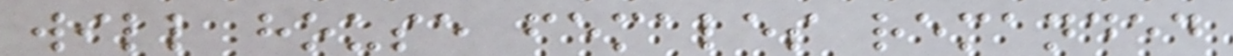will house females remanded
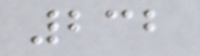232
